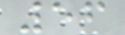56
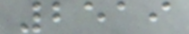2519
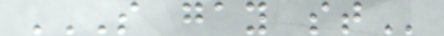S GAY ST
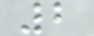2
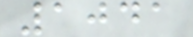1041
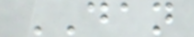DAN
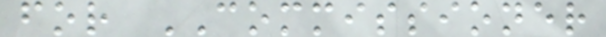for COMMISSIONER
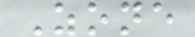Zone
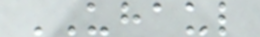UHAUL
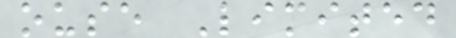ouse Limited
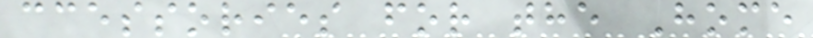ccessories for the Home
